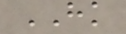HK
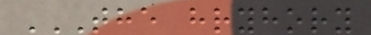THE HRYHORY
